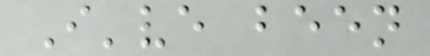I've been
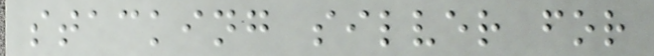stacking silver for
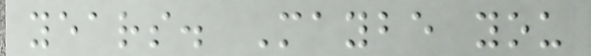years. Maybe you
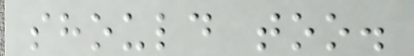should too.
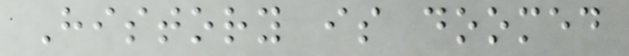History is doomed
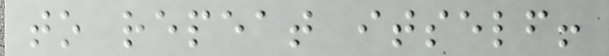to repeat itself!
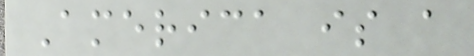America is a
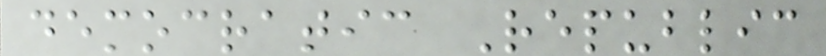democratic Republic
